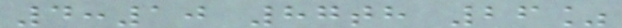4:10 87th 26%
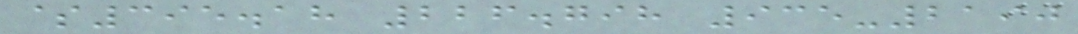$395.18 226.798 935-2190
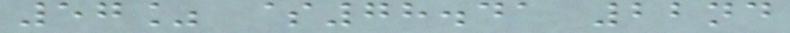57% $78.41 22nd
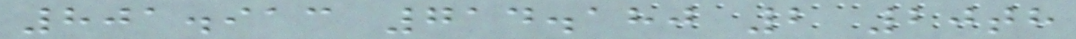801.913 714.180 2 20th
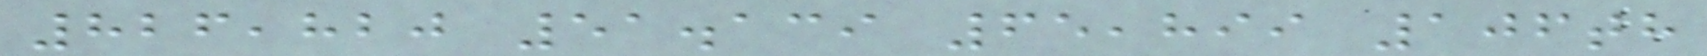826,820 51.139 65,899 106th
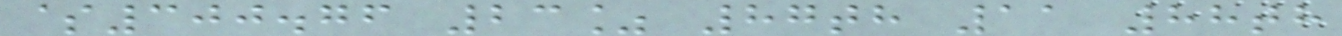$300.76 23% 87th 11 88th
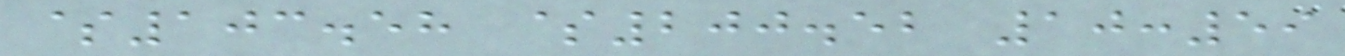$103.58 $200.52 10:59
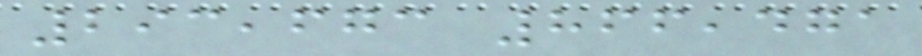293,673 866,471
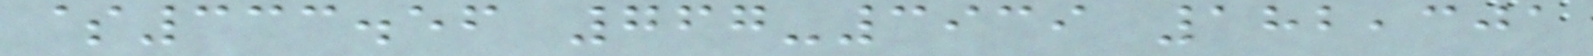$333.56 767-3939 182,301
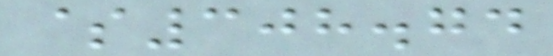$308.74
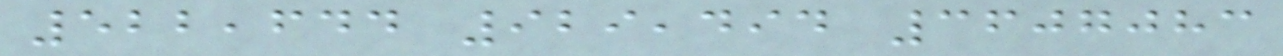522,644 929,494 3607083
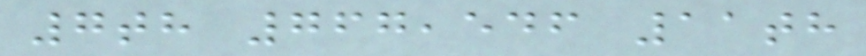7th 767,546 11th
